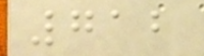712
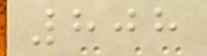808
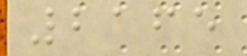2165
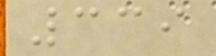339
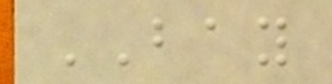BAY
